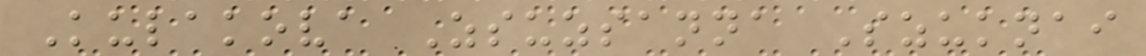Kulakova Zsuzsanna Szuknai
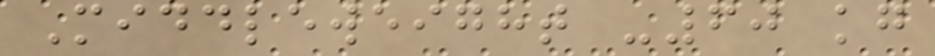Middleweight -60 kg
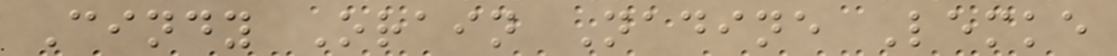Cindy Orain Nadine Lemke
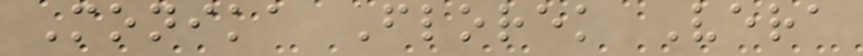Monika Florek Vera
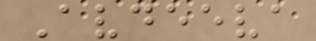Avdeeva
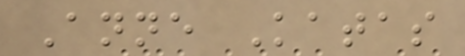Anne Katas
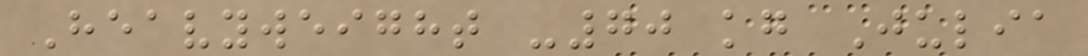Heavyweight -70 kg Julia
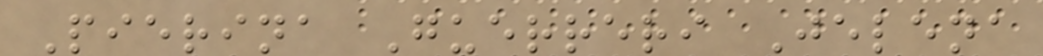Pierina Guerreri Jelena
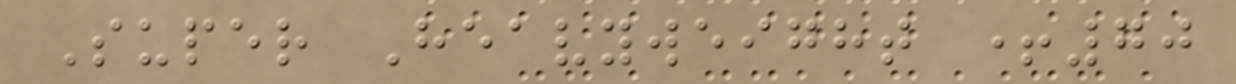Super Heavyweight +70
